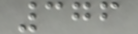376
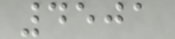4501
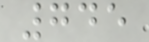745
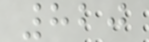820
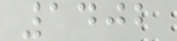1402
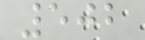502
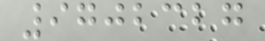9702327
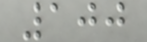100
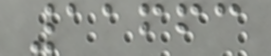11663
